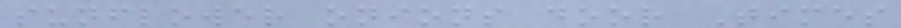sunflower onions door Times
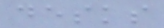desks
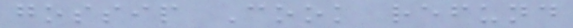gossip Cook refund
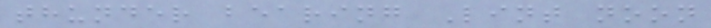thunder bearing Lint noon
